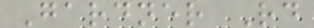Gardner Rd
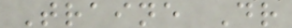Traine Dr
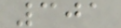301
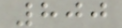800
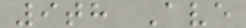9th Ave
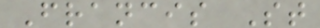Francis St
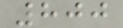800
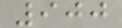900
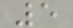5
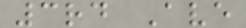3rd Ave
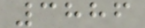3886
